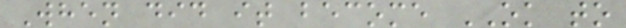When did it become OK to
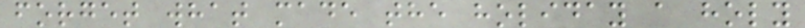forget what made the holiday a holy
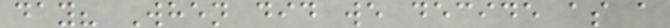day? When did we decide as a
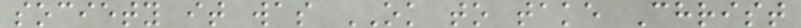society it was OK to take Christ
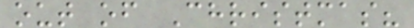out of Christmas?
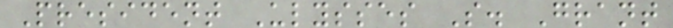President Ulysses S. Grant
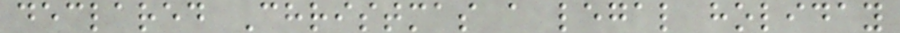declared Christmas a legal holiday
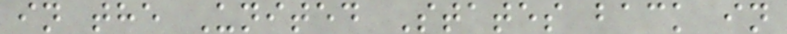in the United States back in
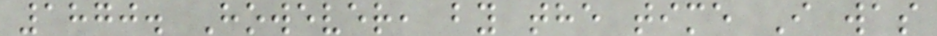1870. However, by the time I was
